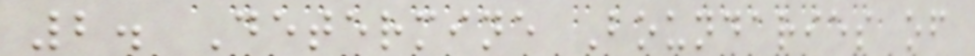2. Determine Boundaries of
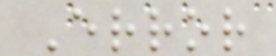Error
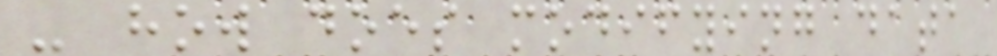- how does modifying data
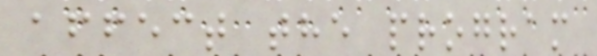affect the program
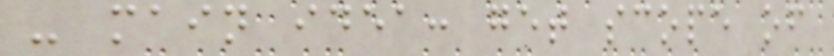- main idea: get scope of
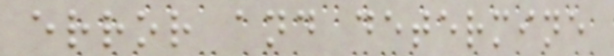error and determine
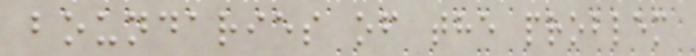boundaries of the problem
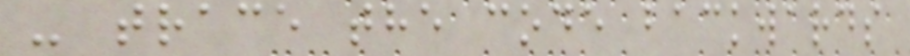- trace the code backwards
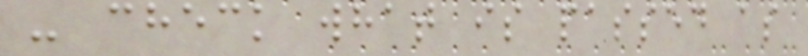- check what is passed as
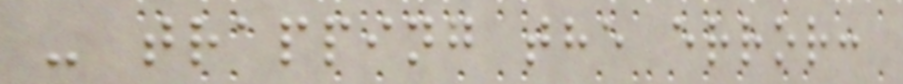- trapping the error:
